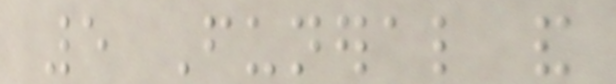5 Funeral and
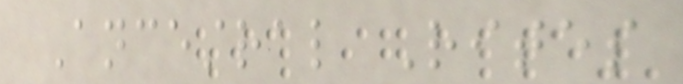Ancestral Rites
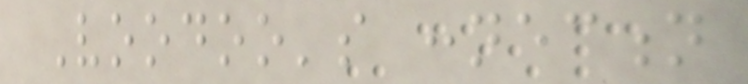Voodoo's connection
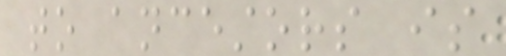to ancestors is
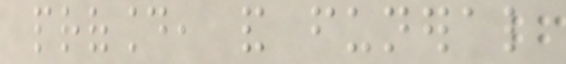profound, and funeral
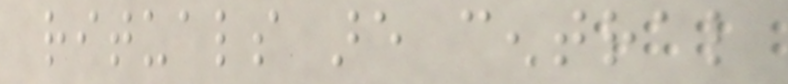rituals are central
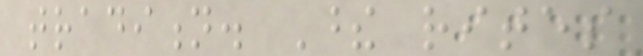tradition. These rites
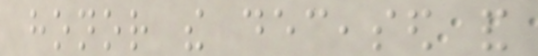honor the deceased and
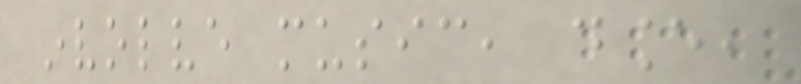involve music, dance,
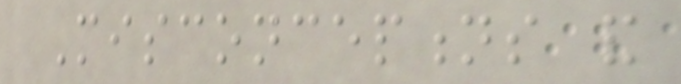Misconceptions and
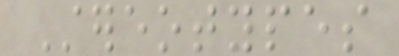Stereotypes
